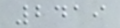2419
